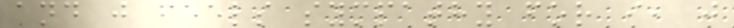and j feels sympathy for i, j
